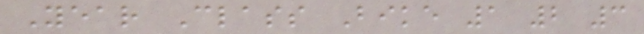Year Class Bike 1 2 3
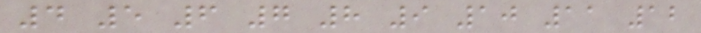4 5 6 7 8 9 10 11 12
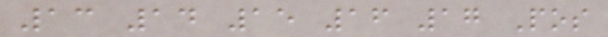13 14 15 16 17 Pos
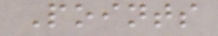Points
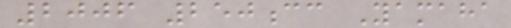2006 250cc Yamaha
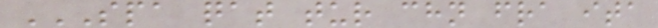SPA QAT TUR CHN FRA ITA
